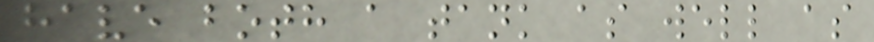have both a tank as well as
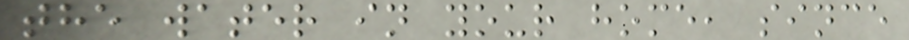the water in your home, since
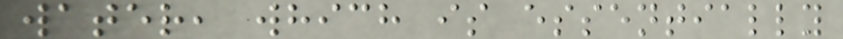water, which is essentially
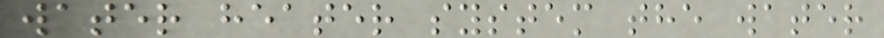water heater system the water
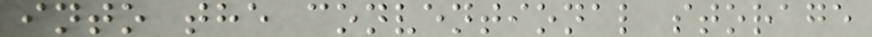into the conventional storage
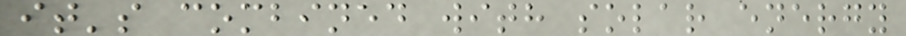it's combined with solar energy
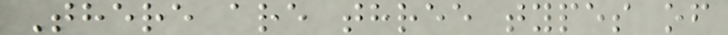There are three types of
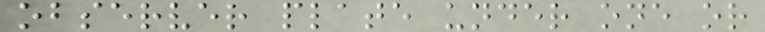observer plate under one or
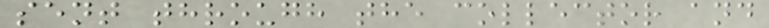sent through the collector and
